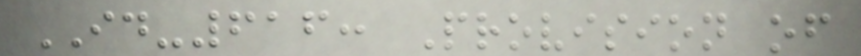ID-616: Provision of
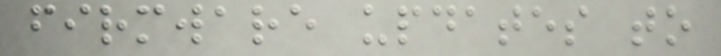firmware updates to
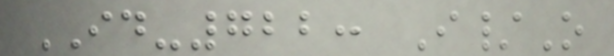ID-722: I/O
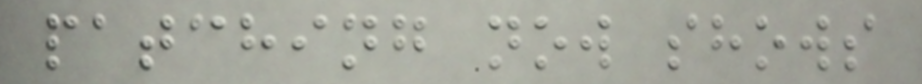patching now shows
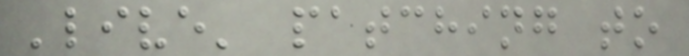'live' patching to
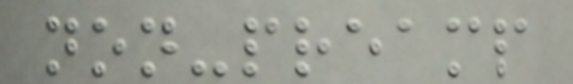non-preamp
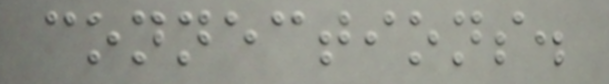connections.
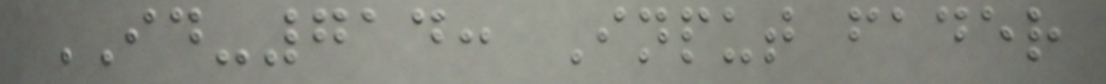ID-714: Input fader
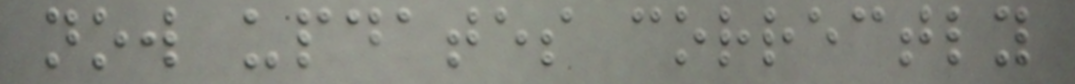now updates correctly
